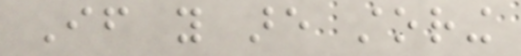If you are storing
